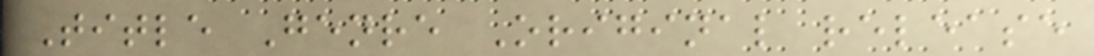Title Genre Original release
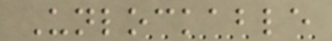Unlockable
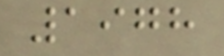1978
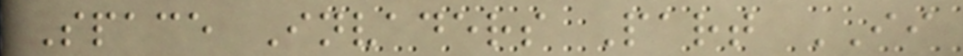Space Invaders Part II
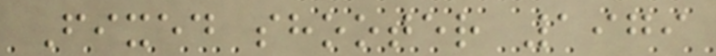Fixed shooter 1979
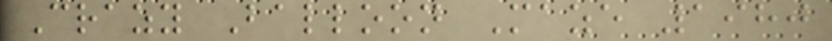Crazy Balloon Maze 1980
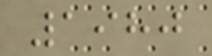1980
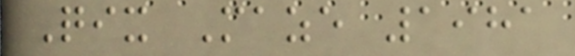Qix Maze 1981
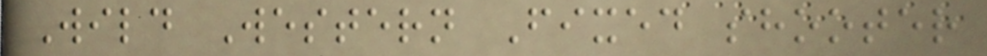Wild Western Fixed shooter
